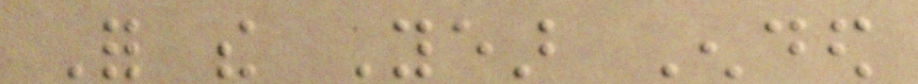For the Year Ended
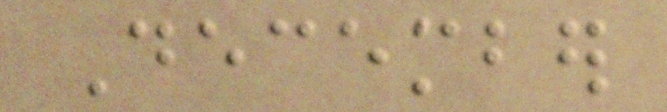December
